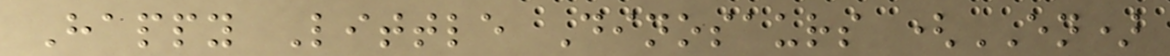Happy Little Dinosaurs (EN)
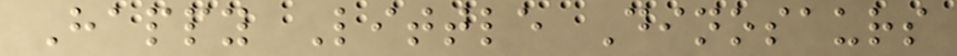Happy Little Dinosaurs
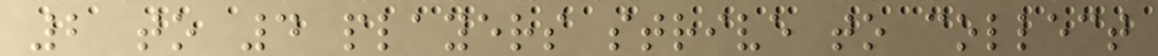2 to 4 players strive to collect
